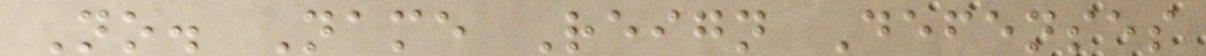No. Name Reign Defenses
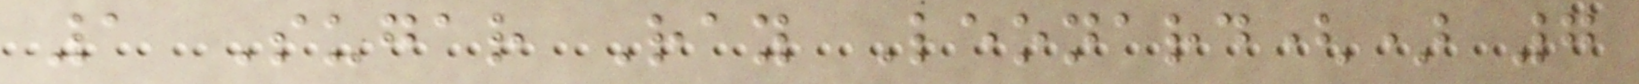1 Sugar Ray Leonard() 7
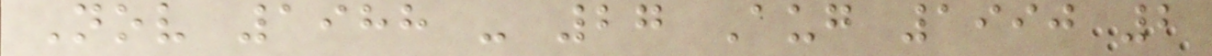Nov 1988 - 27 Aug 1990 2
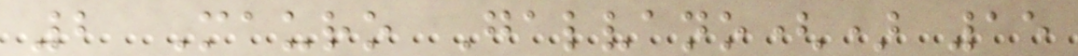2 Mauro Galvano() 15
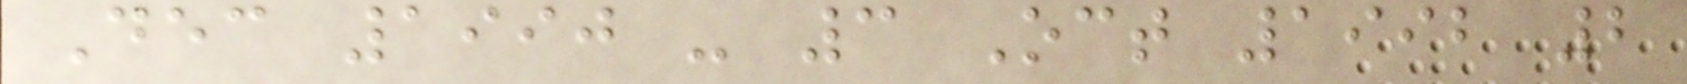Dec 1990 - 3 Oct 1992 2
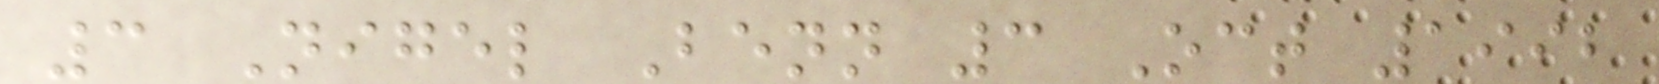3 Nigel Benn 3 Oct 1992
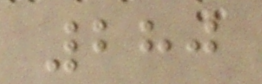280
